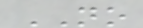NO
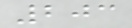203
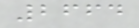2664
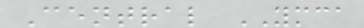Central YMCA
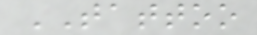TATTOO
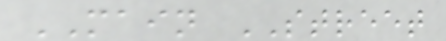MAIN STREET
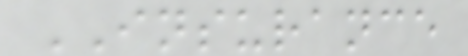INSURANCE
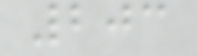203
